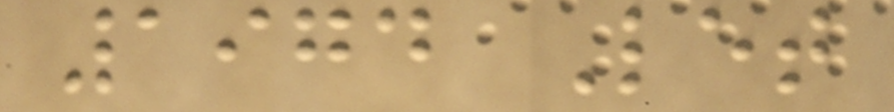1974 Let
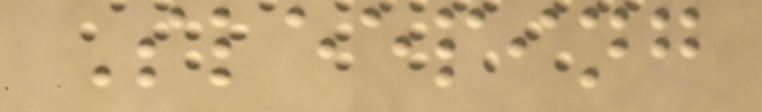Sleeping
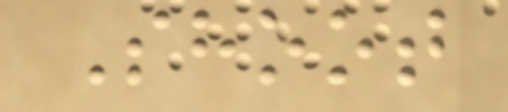Shoot
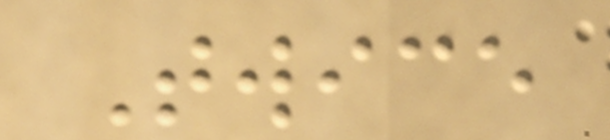Twice
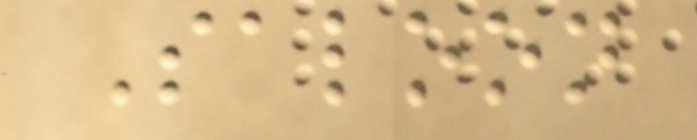Saloon
